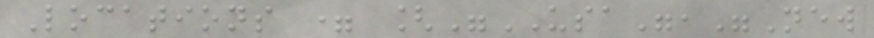Locations = ["USA","New
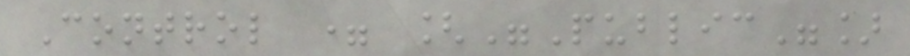Control = ["Public"]
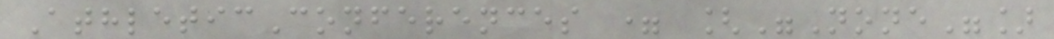AthleticConferences = ["None"]
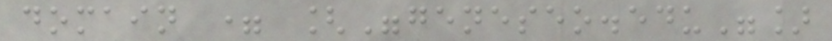domain = ["geneseo.edu"]
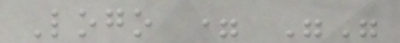Logo = ""
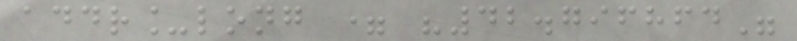addr_long = "42.796864"
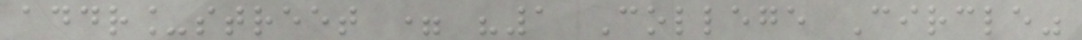addr_street = "1 College Circle"
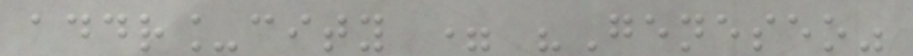addr_city = "Geneseo"
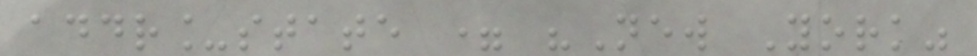addr_state = "New York"
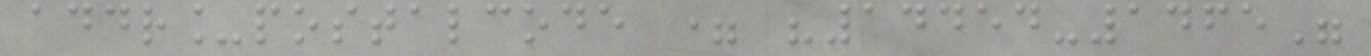addr_postalcode = "14454-1465"
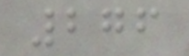276
